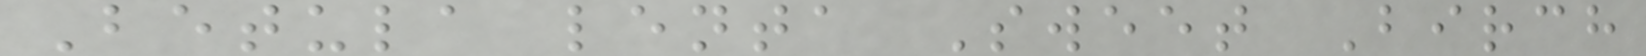Betula lenta Sweet Birch
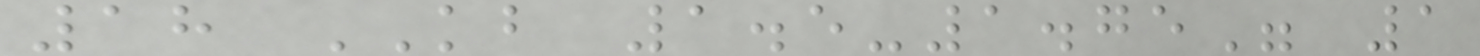18 KB 1.5-1.75" 1
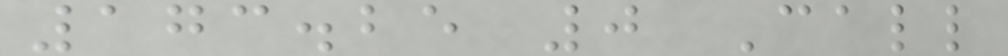173.25 0 Call
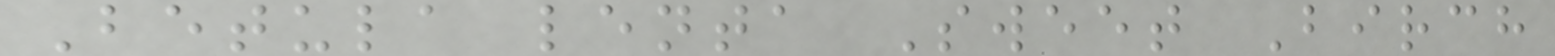Betula lenta Sweet Birch
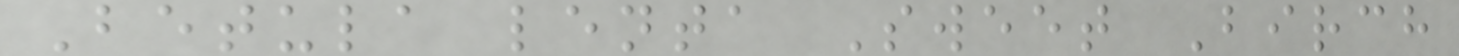Betula lenta Sweet Birch
